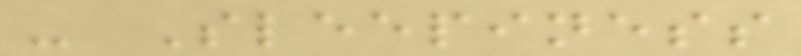- Sleepiness
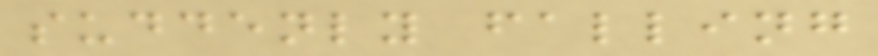suddenly falling
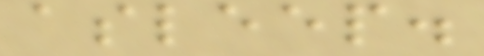asleep.
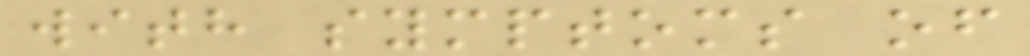with symptoms of
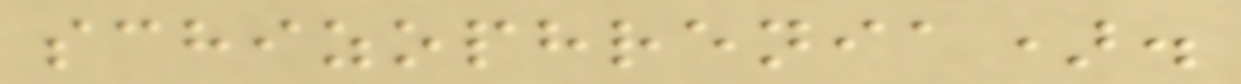schizophrenia).
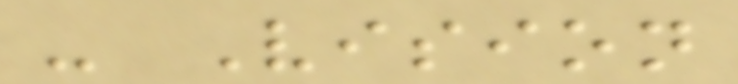- Vision
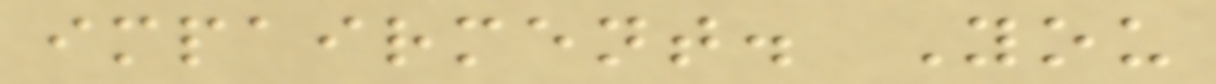impairment. You
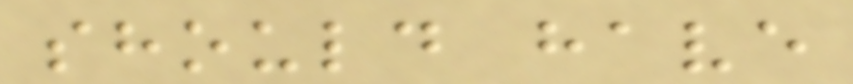should have
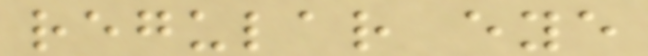regular eye
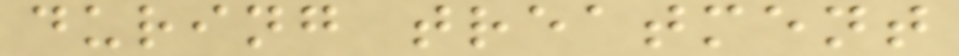during treatment
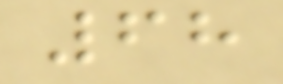68
